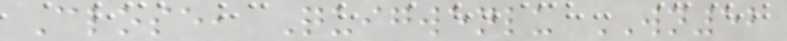Close, Quigwenlu WN52
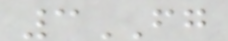3FG
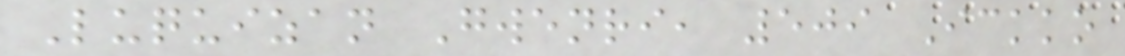Luquizan Gwenri, 509 Ickko
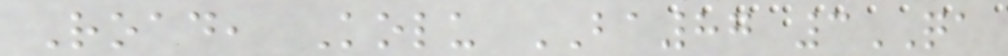Road, Kolu BA87 3QA
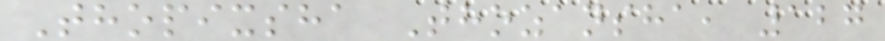Thopixsha Thozansha, 127
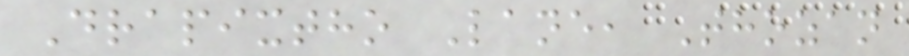Drapixtho Lane, Thozan
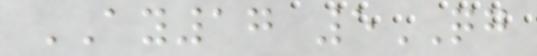AY17 5QG
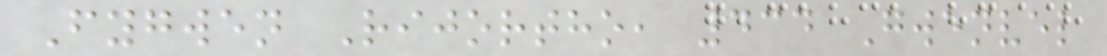Fygwen Rijortho, 434 Gwenvel
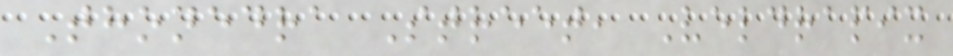Thonedra Street, Veldrapix
